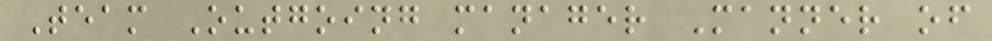Team Outgoing manager Manner of
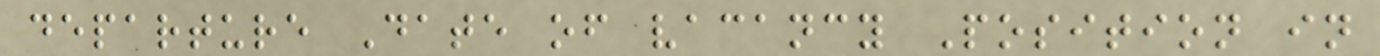departure Date of vacancy Position in
